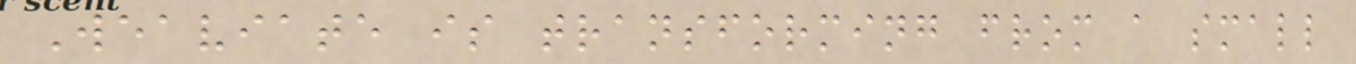Weaviate is transforming from a small
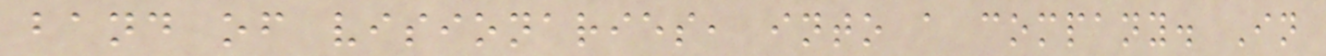band of visionaries, into a company. In
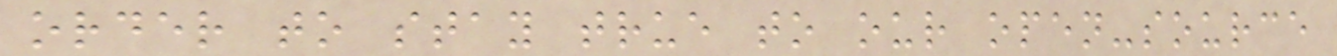order to stay true to our open-source
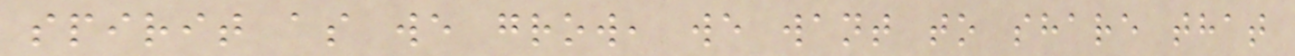spirit as we grow, we want to share that
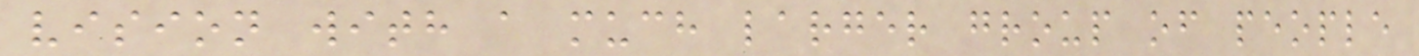vision with a much larger group of people
